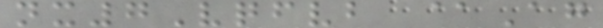nx7Vqfvb @Ag
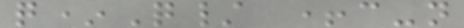q*Q/ +c-n
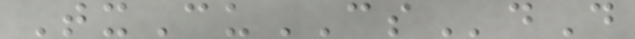TxCuCSdD
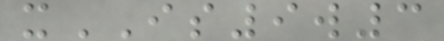xIS9w3
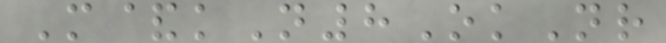M&kN8OkNr
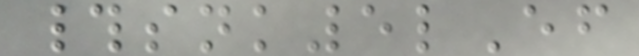#snk5lEf
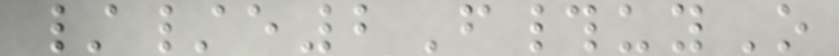//e2F#uyO
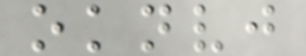oknvj
